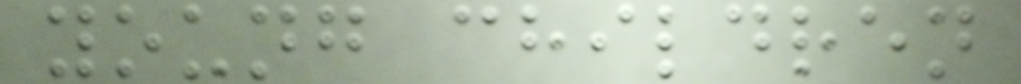young children
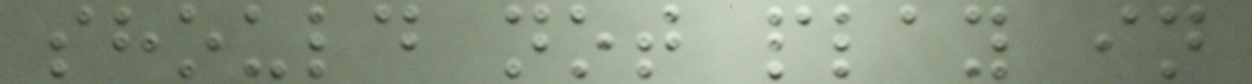should not play in
